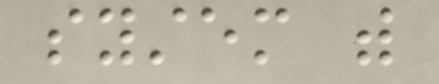system with
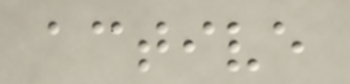active
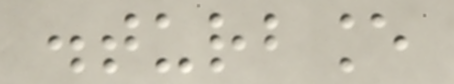disturbance
